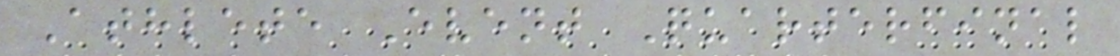Athlete Event Quarterfinal
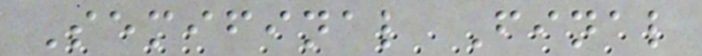Semifinal Final
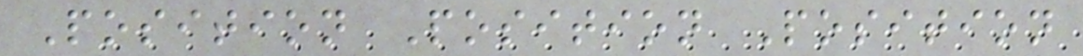Position Position Position
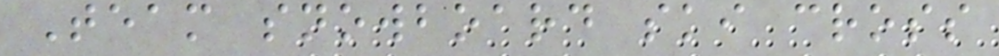Team snowboard ski cross
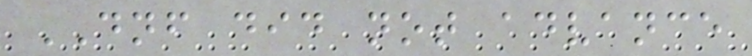DNF did not advance
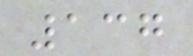137
